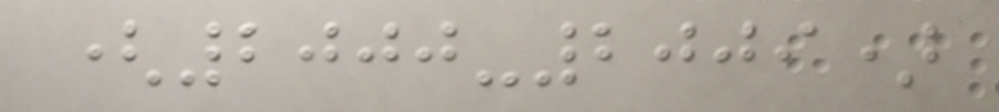(2000-2009)
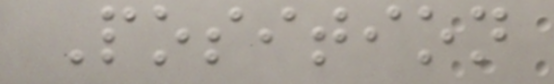Position
